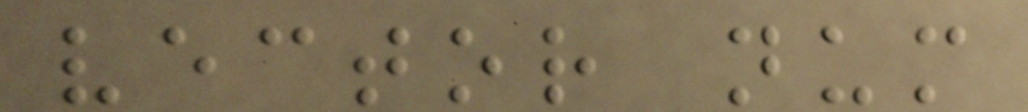vector num
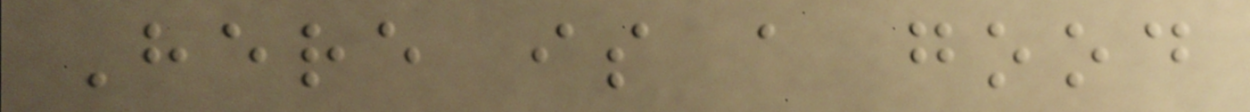Here is a good
